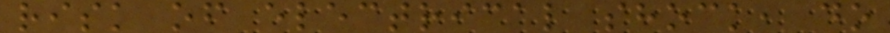risk of electrical shock, do
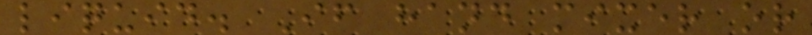liquid. If hand mixer or
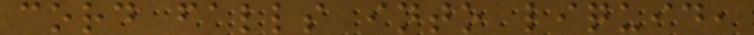cord falls into liquid,
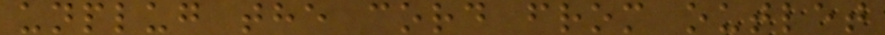unplug the cord from outlet
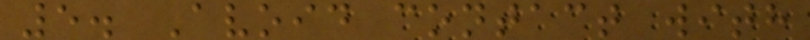5. Avoid contact with
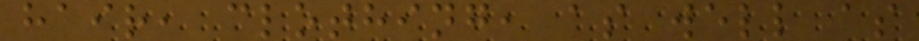hair, clothing, as well as
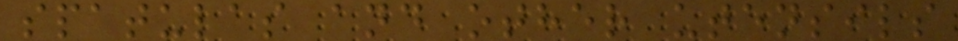spatulas and other utensils
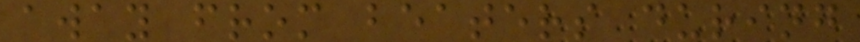away from beaters during
